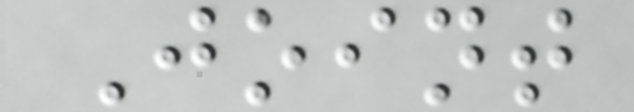Joint
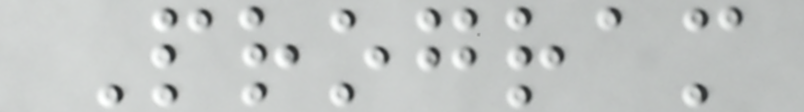Program
